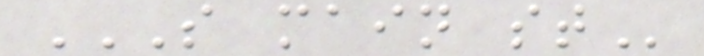S MAIN ST
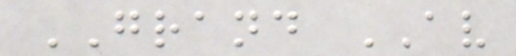GRAND AV
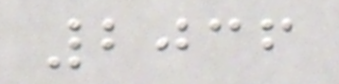2036
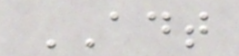ADT
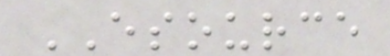ESOURCE
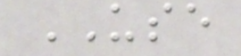USE
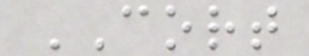CORT
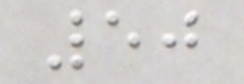50
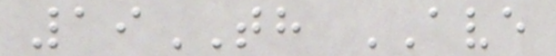19TH AVE
